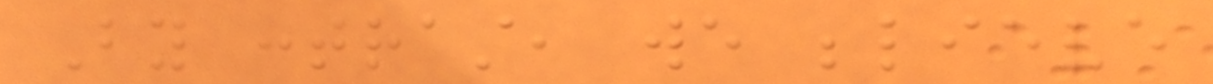By contrast, we believe
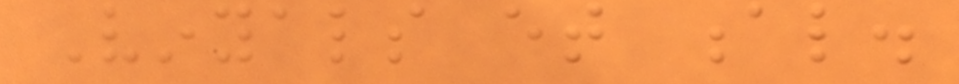Vinyals et al.
